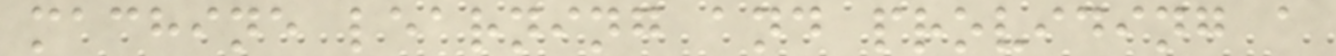machine learning and providing a
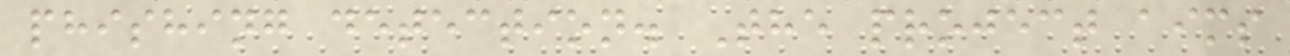phishing detection. The project aims
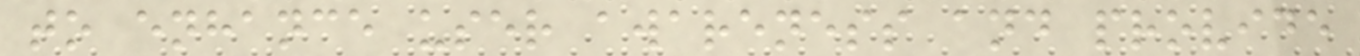to enhance user awareness and provide
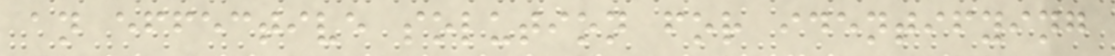an effective solution for identifying
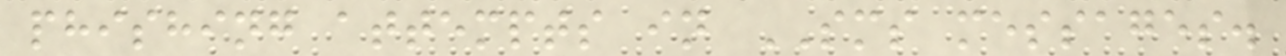phishing attempts in SMS messages.
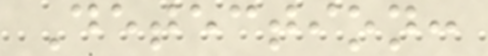Detection:
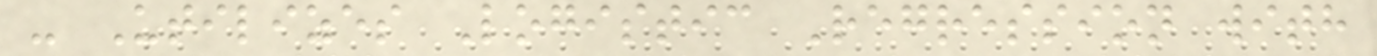- Utilizes Logistic Regression with
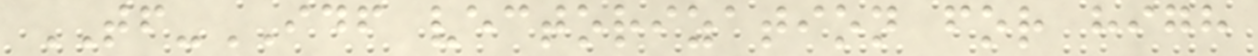TF-IDF vectorization for high
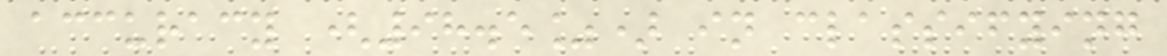accuracy (98.5%) in classifying
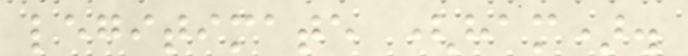legitimate (ham).
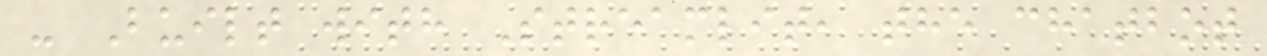- Built with Streamlit, the chatbot
